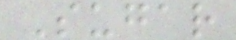Sugar
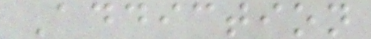Addiction
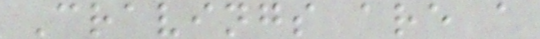Cravings are a
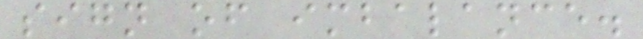sign of imbalance.
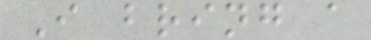I bring a
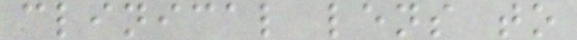clinical lens to
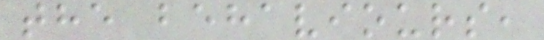the behaviours,
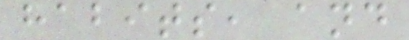habits, and
